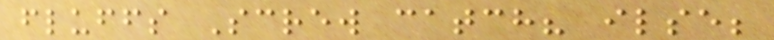fluffs Screw catch? ilse;
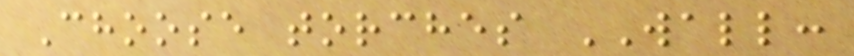Choose torches WALL:
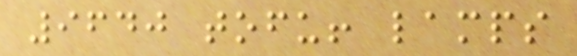9640 tofu! lamps
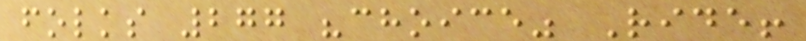folks 277 "choice" Ride!
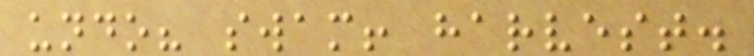undo? swam! harvest.
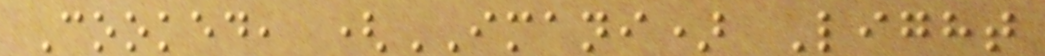Cooked, (IMANI) Light
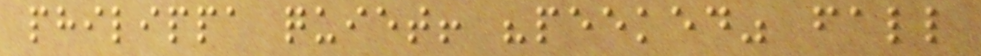philippa quiet! "peeked" fall
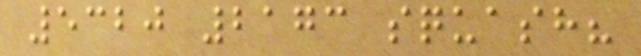5320 2173 squash?
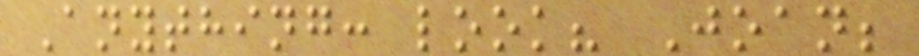Anything: look? Joan;
